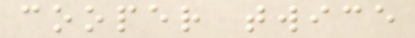cooper twice
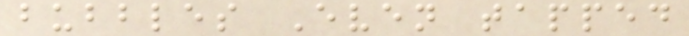bubbles Even tapped
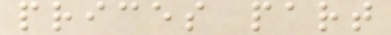prices part
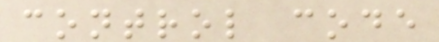control code
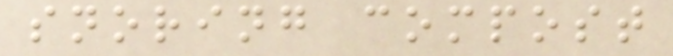snoring compost
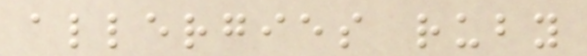allergies ruby
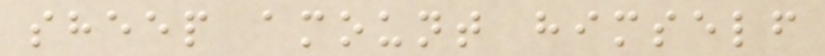sheep amount himself
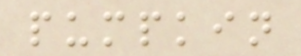pumpkin
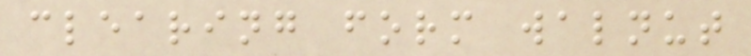clearing form walnut
